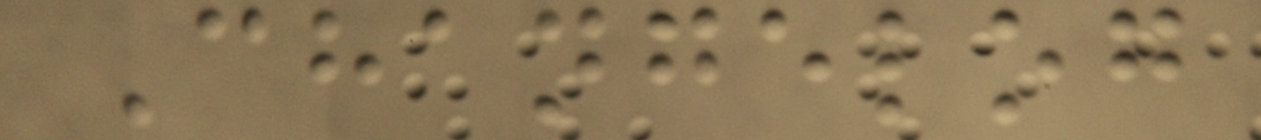Changelog
